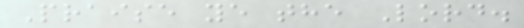Praise ye the Lord.
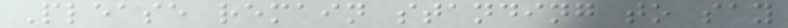Please remain standing to say
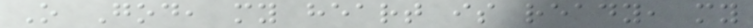O God, my heart is ready, my
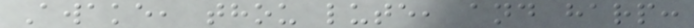Awake, thou lute, and harp:
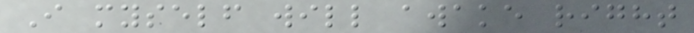I myself will awake right
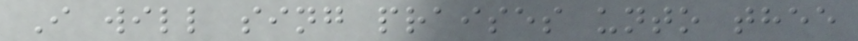I will sing praises unto thee
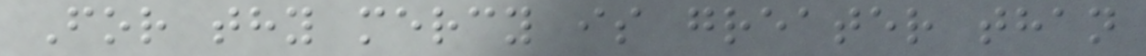For thy mercy is greater than
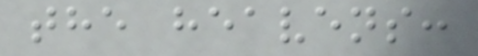the heavens:
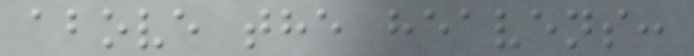above the heavens:
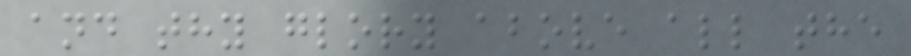and thy glory above all the
